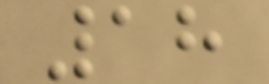18
